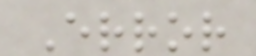Error
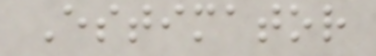Estimator
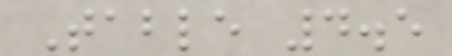Table 4.5
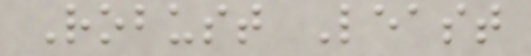Robust Least
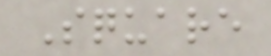Square
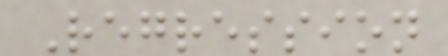Regression
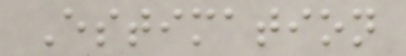Estimation
